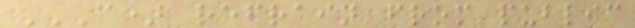C) REFRAIN FROM PUBLIC
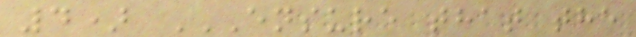4) ENSURE THAT THE
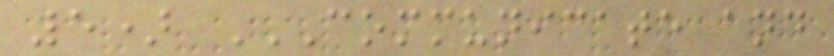5) COMMUNICATE AND
